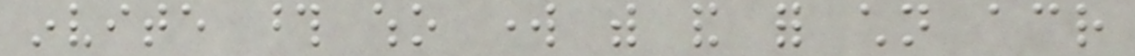invite those who work with and for children across
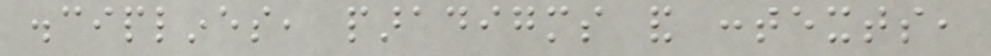disciplines, paradigms and contexts,
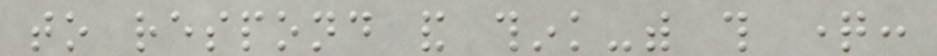to respond and think-with this question:
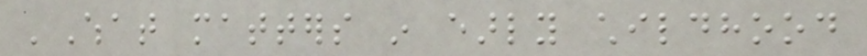'What matters in early childhood
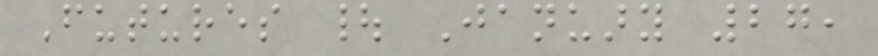Futures | January 27,
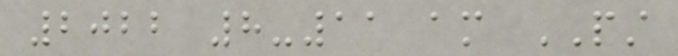2022 8-11 am PST
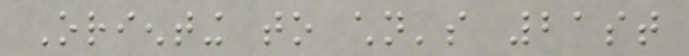Orienting to children's 21st
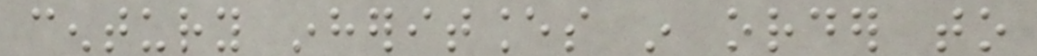century inheritances in order to
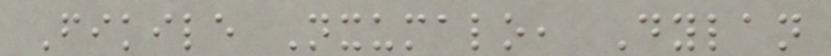Fikile Nxumalo, Dylan
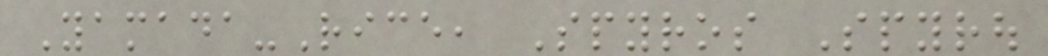Yamada-Rice, Spyros Spyrou
